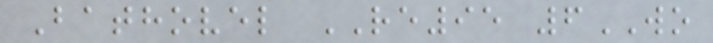Bathovel RE95 6WO
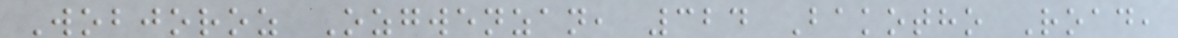Wobjoroz Ozgwenzan, 324 Bakotho Road,
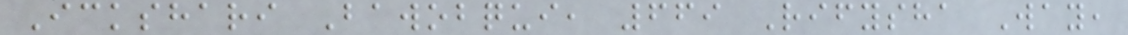Ickshari Bawobqui, 669 Rifysha Way,
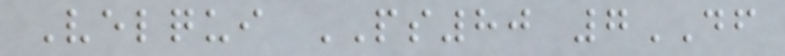Velqui PS80 7DF
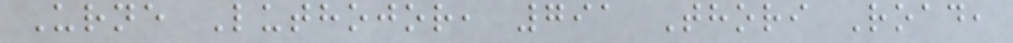Urne Luthojor, 791 Thori Road,
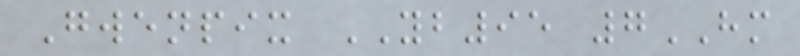Gwenpix YB95 7HM
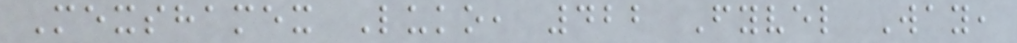Mexshamex Luko, 422 Fyvel Way,
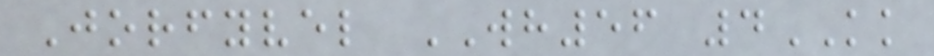Jorfyvel WH56 4KK
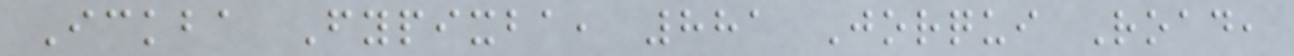Ickba Fypixba, 881 Jorqui Road,
